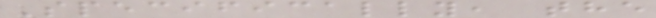Specifically, the
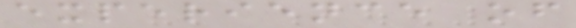experience of
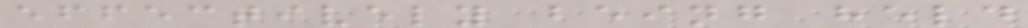effectively being held
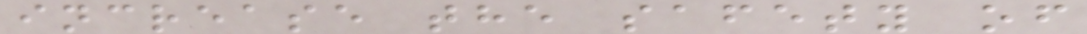increase the safety of
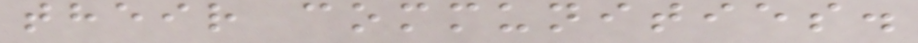their communities.
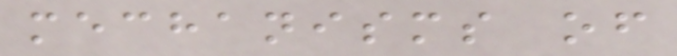mechanisms of
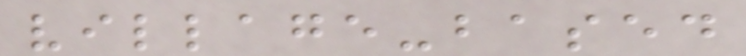village-based
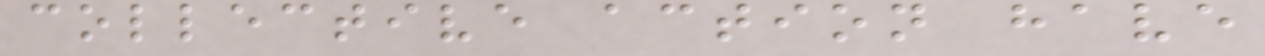collective action have
